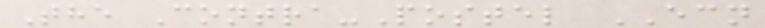The Contra-Postel ECN
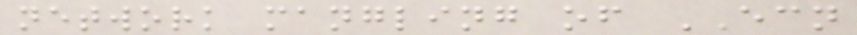network mangling of ECN
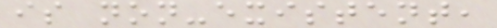is non-existent,
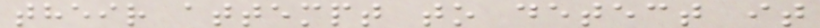their attempt to detect it
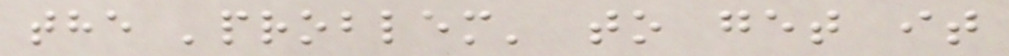the 'problem' to get it
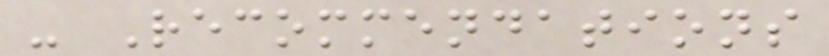- Recommendations
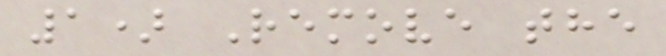1) Remove the
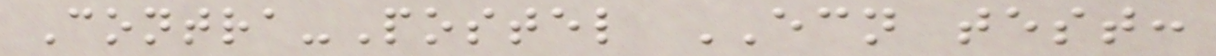Contra-Postel ECN test:
